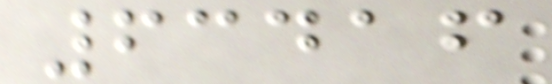63416
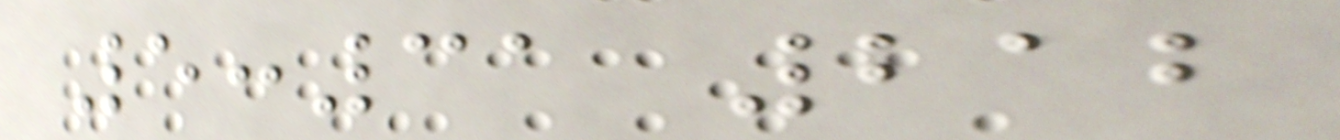5:31 212
